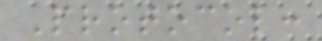Protocol:
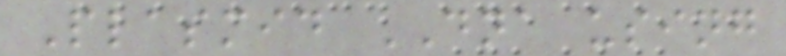Plasmid DNA using
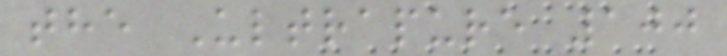the Ultrapure 100
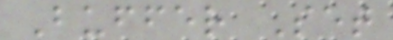Buffer Set
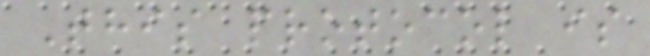This protocol is
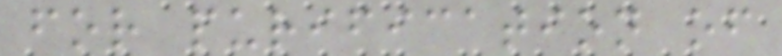for purification of
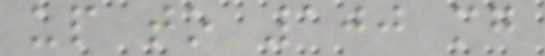up to 100 mg
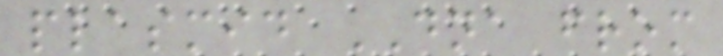plasmid DNA from
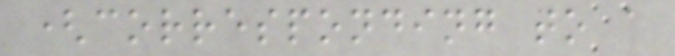(corresponding to a
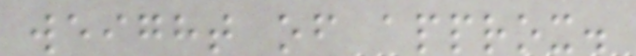weight of approx.
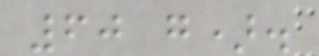60 g).
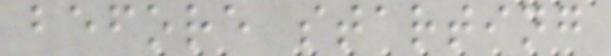before starting
